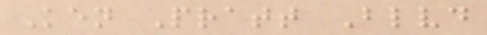Ken Pratt Blvd
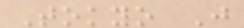Tokyo J
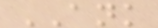ANK
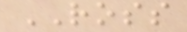ROSS
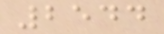2544
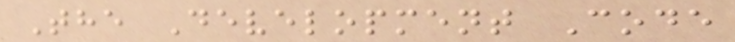The Development Code
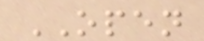OPEN
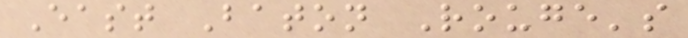East Baton Rouge's
